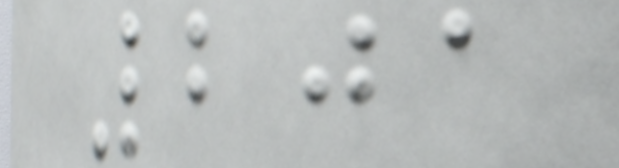201
